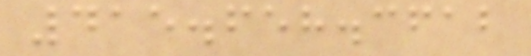415.658.3612
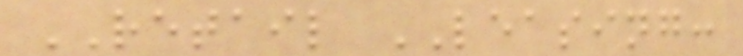RETAIL LEASING:
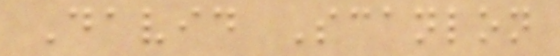David Scanlon
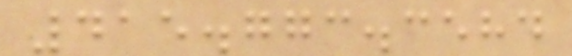415.773.3584
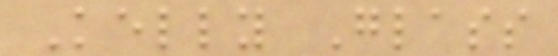Kelly Glass
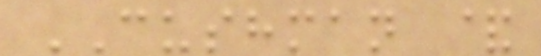CUSHMAN &
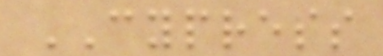CYPRESS
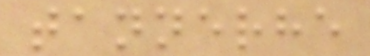tannerhe
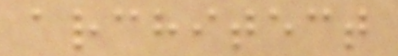architect
